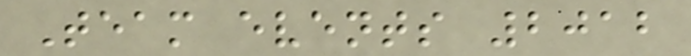Team events 2012
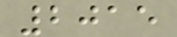2015
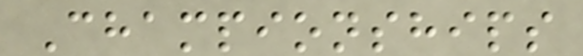Championships
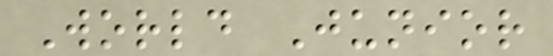World Junior
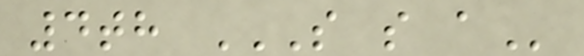4th S S A
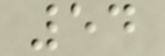54
